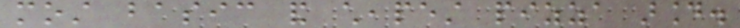most basic and cheapest pizza around.
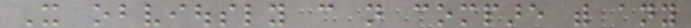It obviously can not compare with any
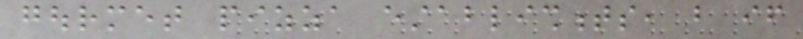gourmet pizza establishments, but if
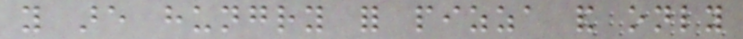you are hungry for pizza and only
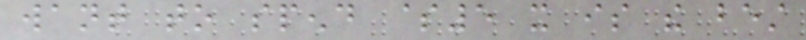want to spend $5 it is the best
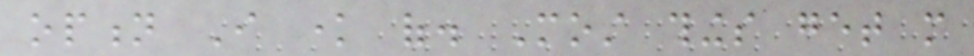option I know of. Most things get more
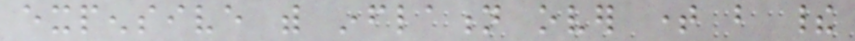expensive with inflation over time but their
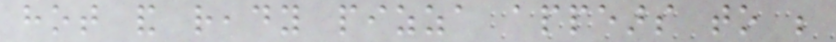hot and ready pizza appears to be
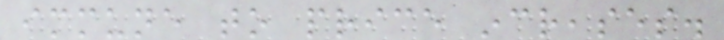immune to price increases.
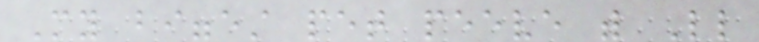My biggest pet peeve with Little
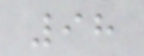98
